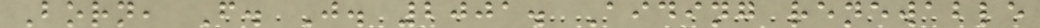Born, F. J. 2001. Aiding renewable
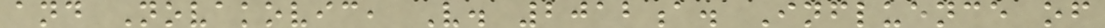and Novakovic, V. 2012a. Influence of
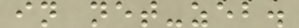in net-zeb.
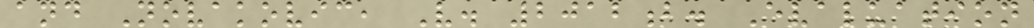and Novakovic, V. 2012b. Evaluation
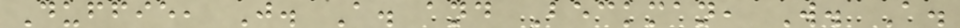Duffie, J. A. and Beckman, W. A.
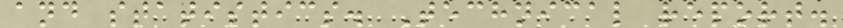and statistics. Technical report.
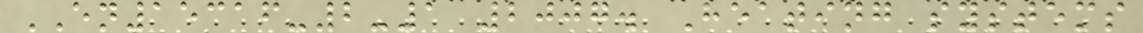EN15316-2-1 2007. Heating systems
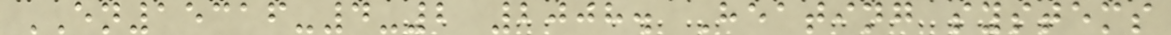EN15316-4-2 2008. Heating systems
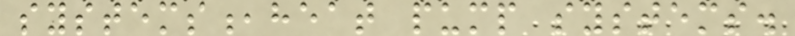systems,heat pump systems.
